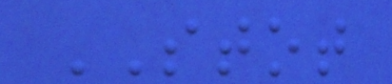STOT
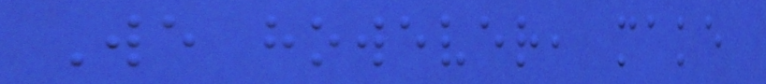We however, make
